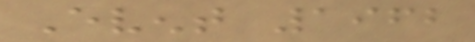Event 1962
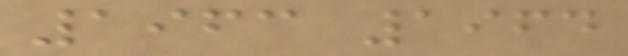1963 1964
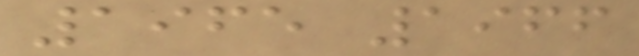1965 1966
